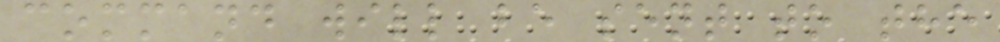command will be sent to the
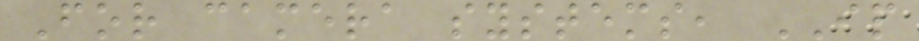For camera systems, IP
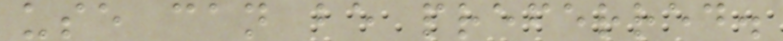use can be preferred.
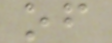of
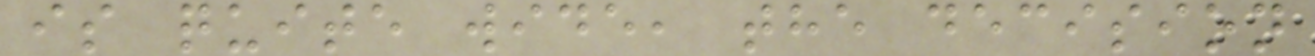is quite wide, the decision
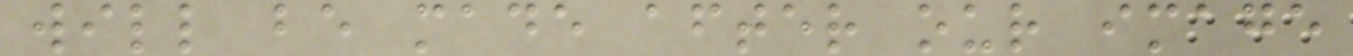will be made after our image
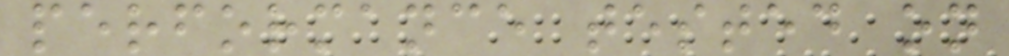performance tested on
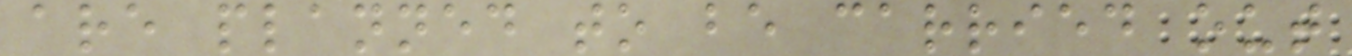are planned to be carried out
